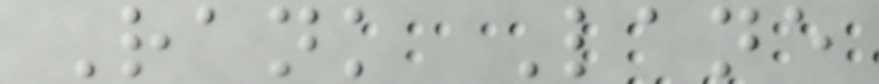Rank Lane
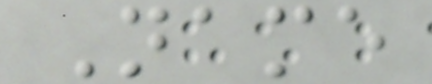Name
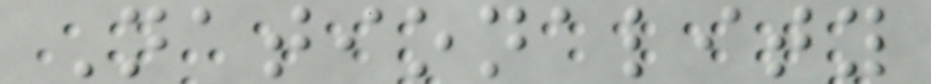Nationality
